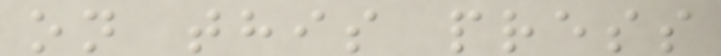on this press
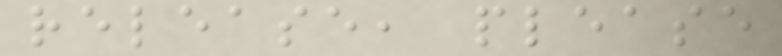release, please
